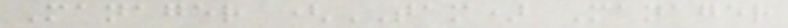Manager (TAM) Manager
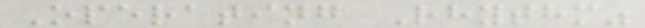Operating Rhythm"
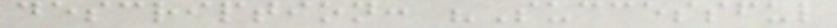description: "Successful
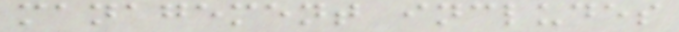management includes
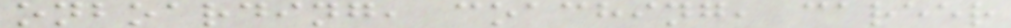onboarding, coaching, career
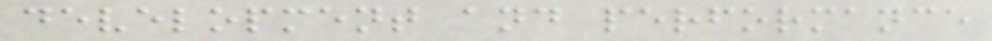development and performance
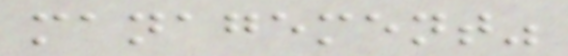management"
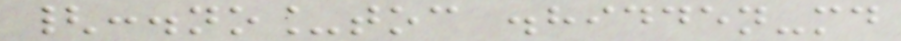{:.no_toc .hidden-md
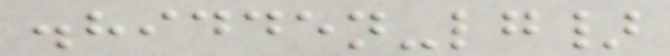.hidden-lg}
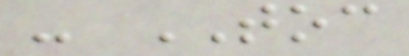- TOC
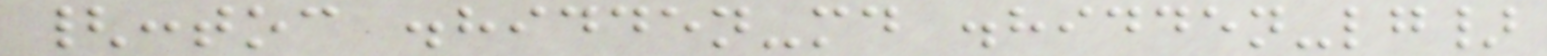{:toc .hidden-md .hidden-lg}
